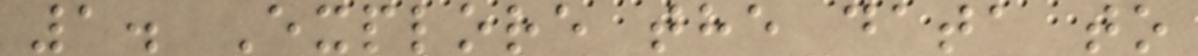1. Explore the data to
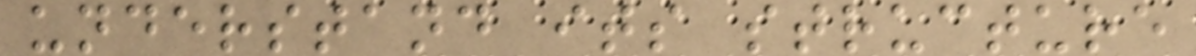understand its structure
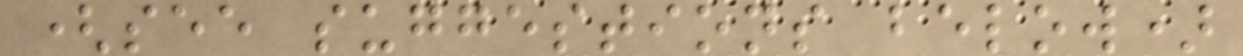(see suggestions below)
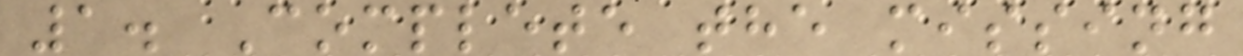1. Complete the missing
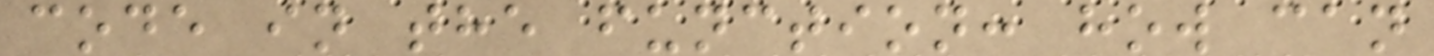code in the function: how can
